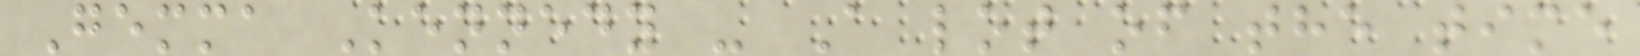Gemma Kennedy - A lot of the time
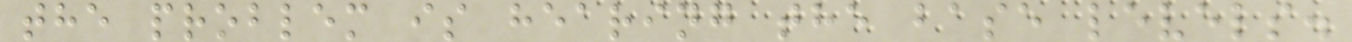the problem is hearing the base levels.
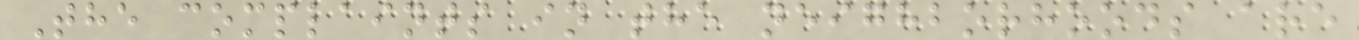The complaints in the neighborhoods are
